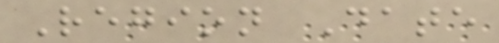Region Date
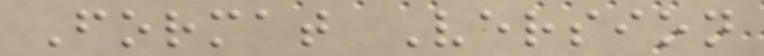Format Version
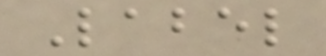Label
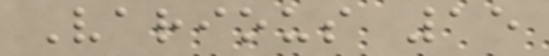Various 15
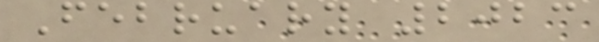February 2023
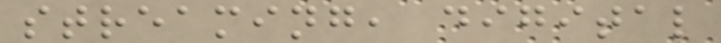streaming, digital
